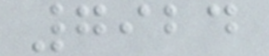7924
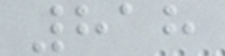818
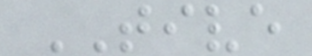TIVE
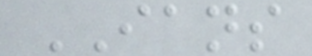IANS
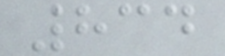834
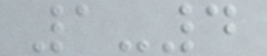1-4
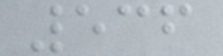536
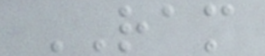RAM
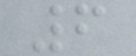6
